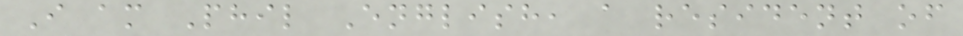I am Phil English, a resident of
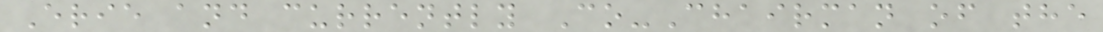Erie and currently Co-Chairman of the
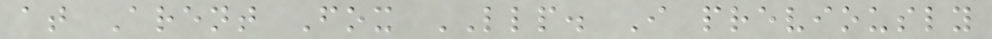at Arent Fox LLP. I previously
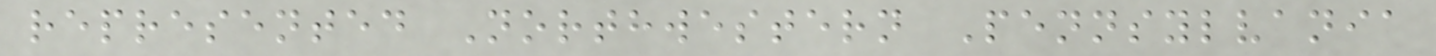represented Northwestern Pennsylvania
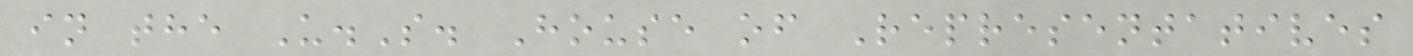in the U.S. House of Representatives
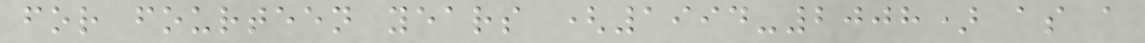for fourteen years (1994-2008) as a
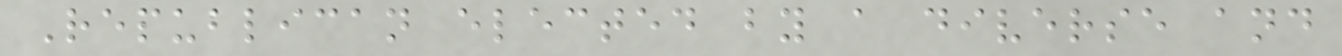Republican elected by a diverse and
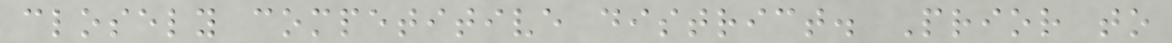closely competitive district. Prior to
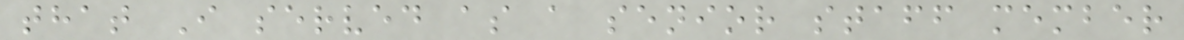that I served as a senior staff member
